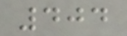404
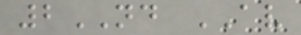2ND AV
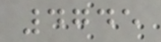4745
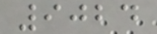9024
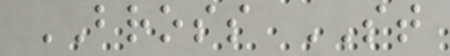BROSS ST
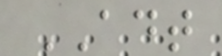ADT
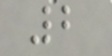2
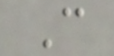C
